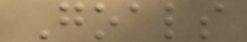Goals
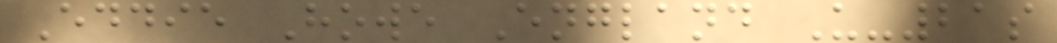Eddie Howe England U-21s
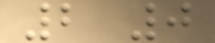2 0
